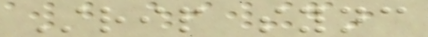Strip sync
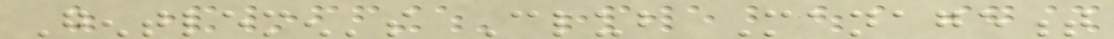Gentlemen's Club Management
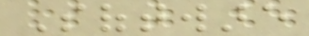Software
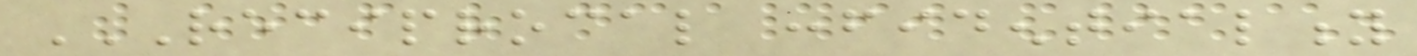RECIPROCAL CONFIDENTIALITY
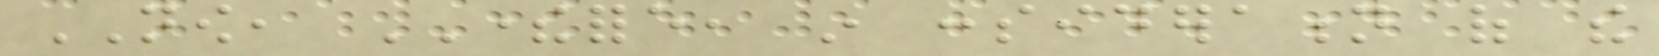NOW, THEREFORE, in consideration of the
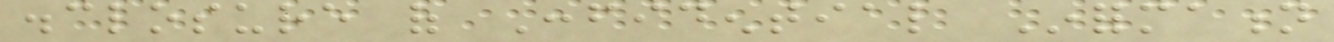disclosure of Confidential Information
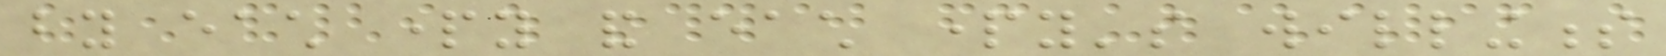by each party and each party's willingness
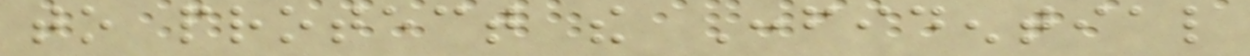to protect the Confidential
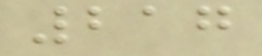217
